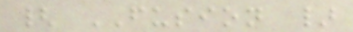{ FUSION }
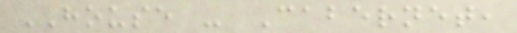HOUSE - Cabernet,
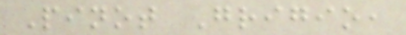Pinot Grigio,
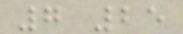7 25
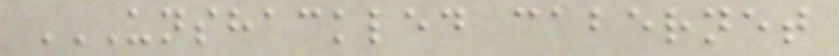UNSHACKLED CABERNET
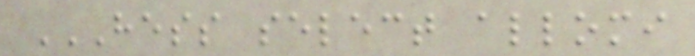HESS SELECT ALLOMI
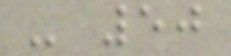- 50
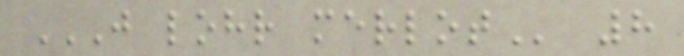J LOHR MERLOT 8
